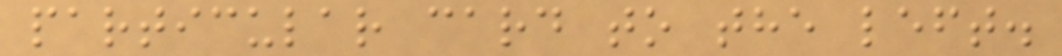particular card to the left.
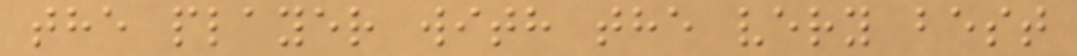the player with the very best
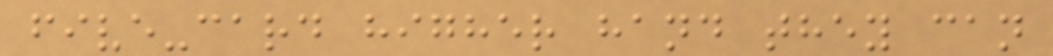five-card higher hand they can
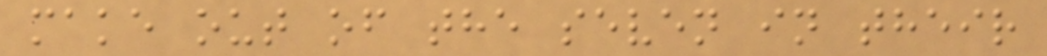make out of the seven in their
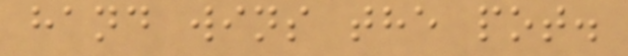hand wins the pot.
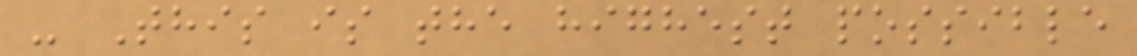- This is the highest possible
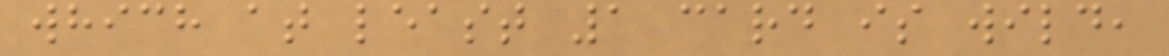which at least 1 card is wild,
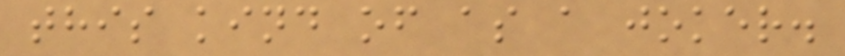this kind of as a joker.
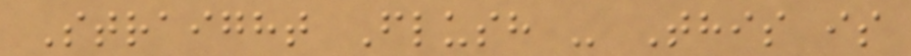Straight Flush - This is
